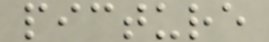picture
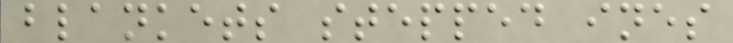blankets stepped ines
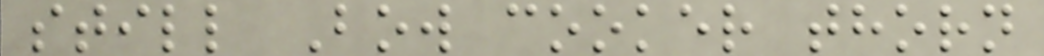still Bow cooker thorn
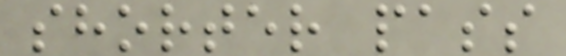shorter pass
